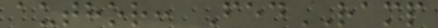author: FedRAMP
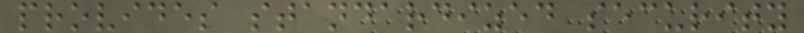provides standardized security
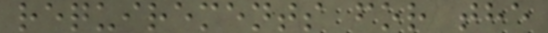requirements for the
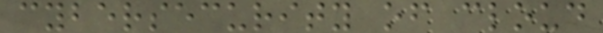cybersecurity of cloud
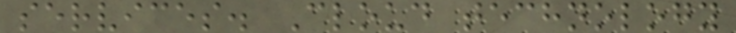services. Cloud technology
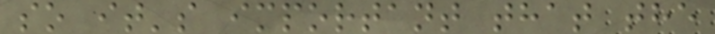so it's important that the
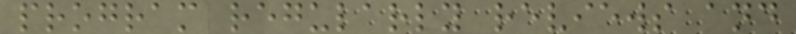program regularly reviews and
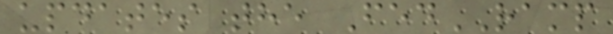updates the FedRAMP
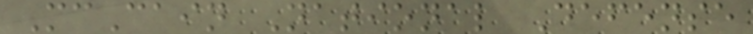McCain National Defense
